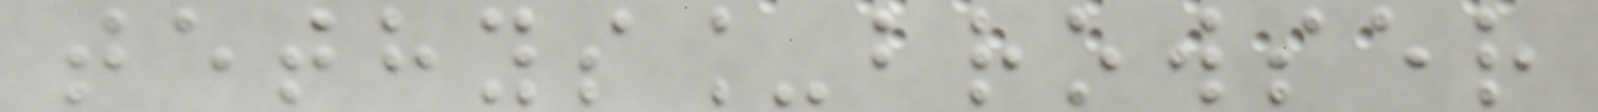tethys_browser
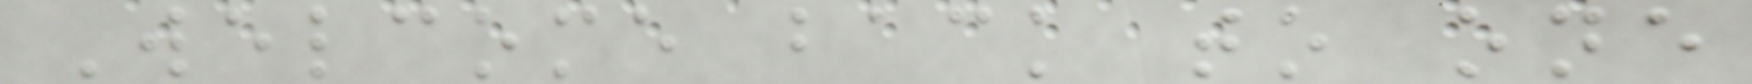Welcome back to one
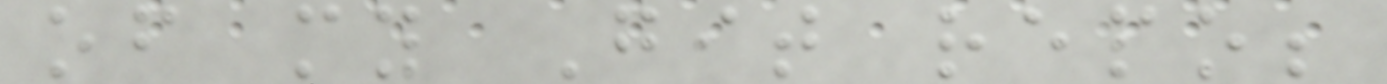of my Git repo;
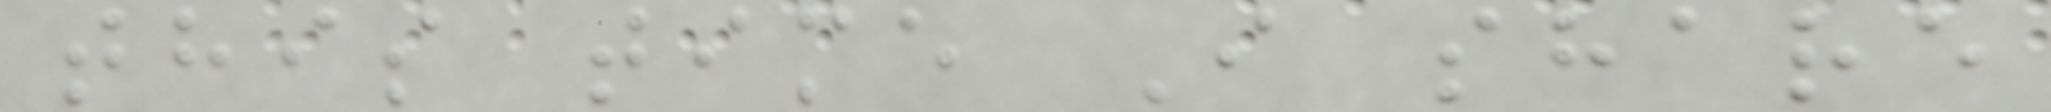this time I share
